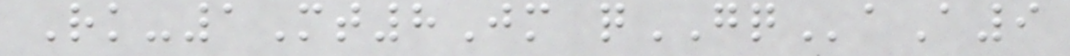Rk-1Mt8Jm qGQaA9
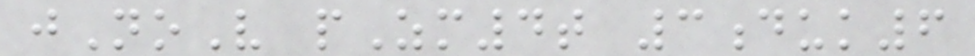jNoV pZm4t 3duk6
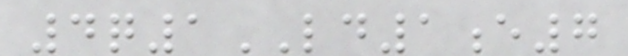4q1LD1e7
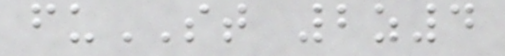fuST 2z4
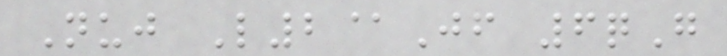Nuj L2@Jf 6qG
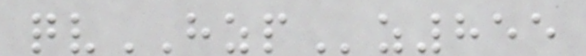qvHZPz855
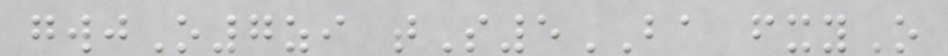gwjO7zi tS5BA fxyO
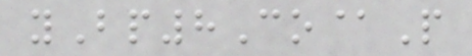yBp8Co@P
